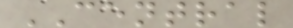CENTRAL
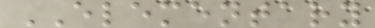ELEMENTARY
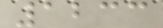1233
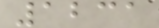1231
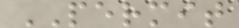PERMIT
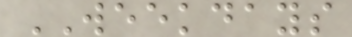WEEKDAYS
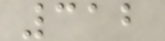312
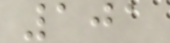101
